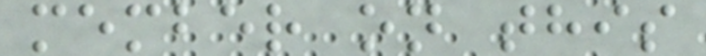member on this
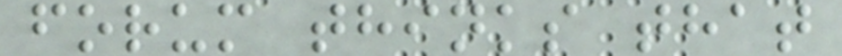forum thinks that
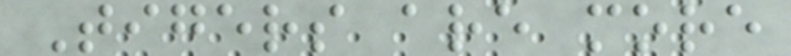Tigers are more
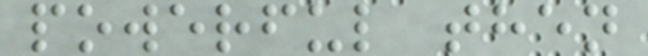powerful then
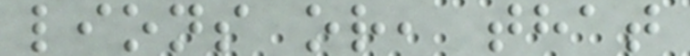lions or, that
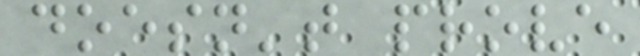doesn't prove
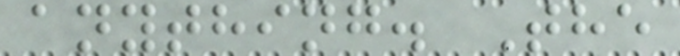anything. The
